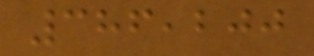386,200
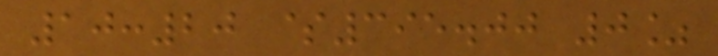10:20 $395.00 0%
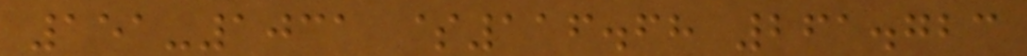151-1031 $116.68 261.723
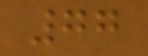77
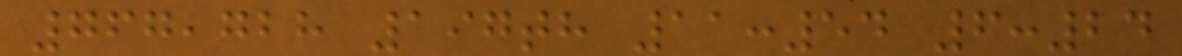767,728 197th 11:54 6:24
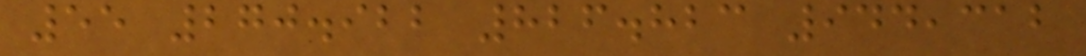55 270.922 826.823 944,312
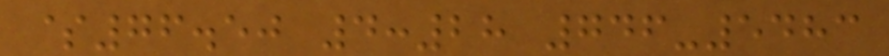$76.50 4:28 746-5483
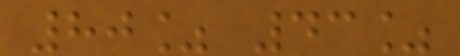80% 43%
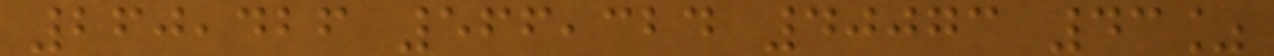260,426 566,324 40073 43%
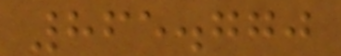865.770
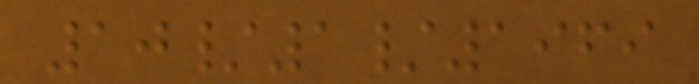10/1/1969
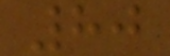80
